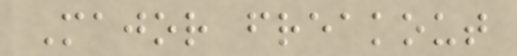Major freakout
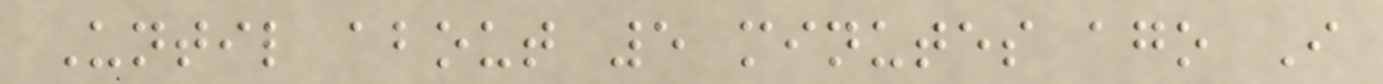Until about 5 minutes ago I
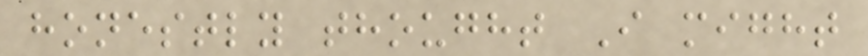honestly thought I might
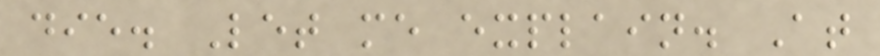die. Let me explain. At
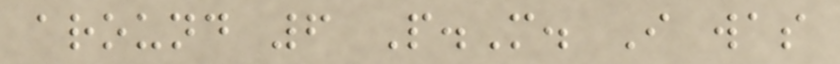around 6 P.M. I was
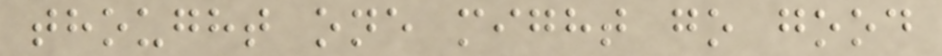thought one might go good
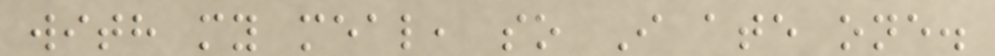with my meal, so I ate one.
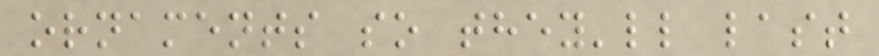ornaments so they'll last
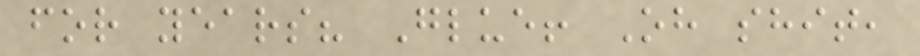for years? Glue! Oh shit,
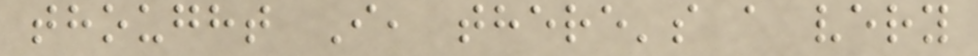thought I, there's a very
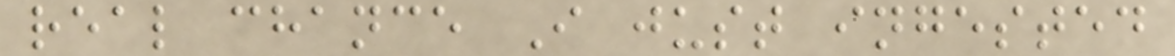real chance I just ingested
